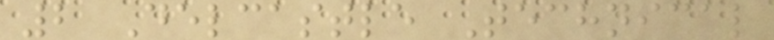2 Delcastle Technical
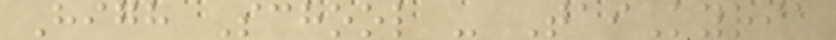High School - TaiKyria
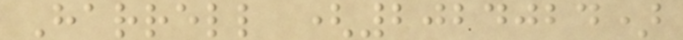Harrell (2024024)
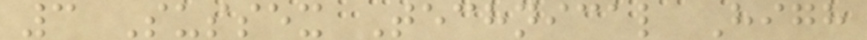3 Sussex Technical High
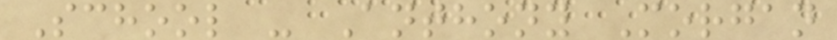School - Anthony Morgan
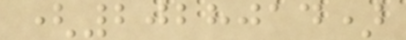(2028014)
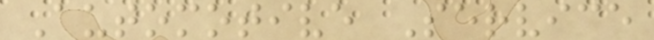Automotive Service
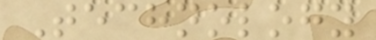Technology
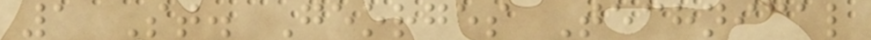1 St. Georges Technical
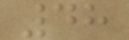48
